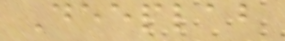Deeplab
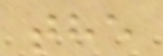the
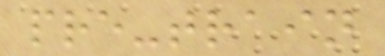pre-train
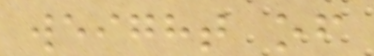weight of
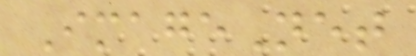ImageNet
